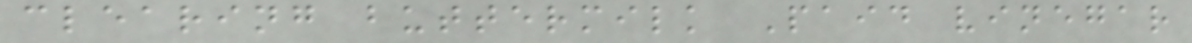clearing buttermilk Paid vinegar
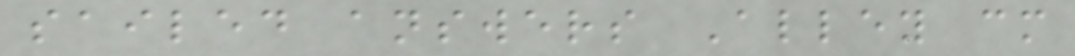sailed answers Alley cm
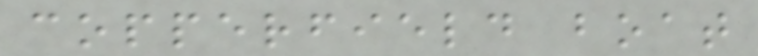copperfield boat
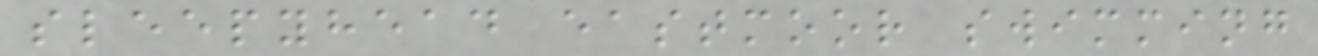sleepyhead eastmoor swimming
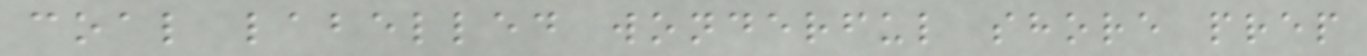coal labelled wonderful shore prep
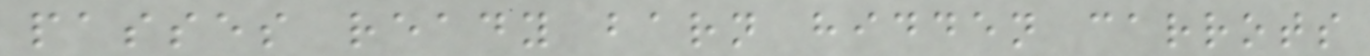passes ready barn hidden carrots
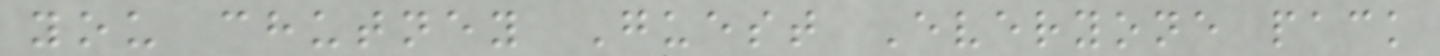you chutney Guest Everyone pack
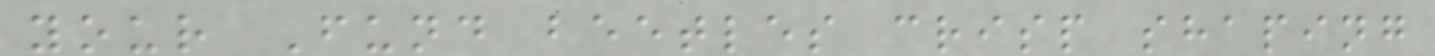your Fund beetles crisp shaping
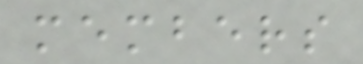members
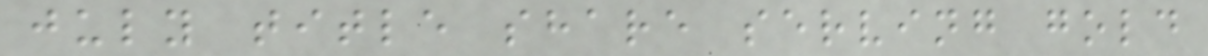july title share serving gold
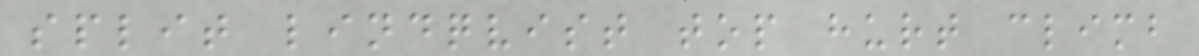split lindqvist top hurt climb
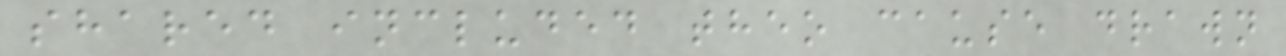shared included theo cause drawn
